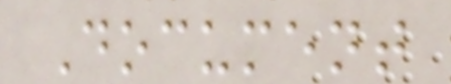Document
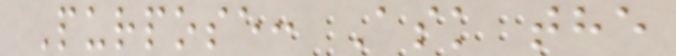Purpose: Ask the
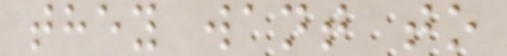they want to
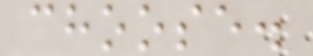choose.
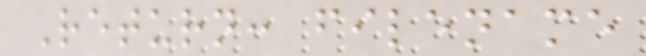Return: filename
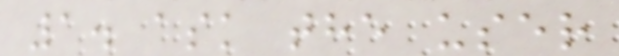1. ask the user
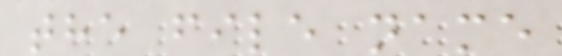the file name
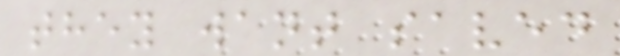they want saved
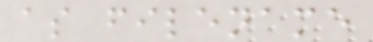as filename
